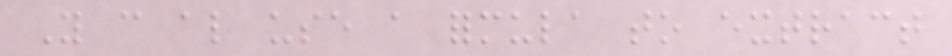You can also use a formula to extract
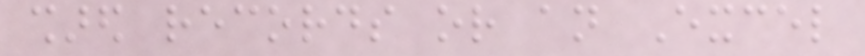shared records or an Excel
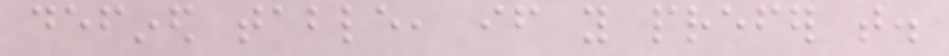defined table, if you prefer that.
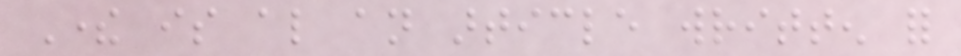There is also an article written for
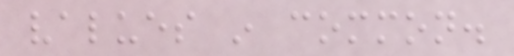values in common.
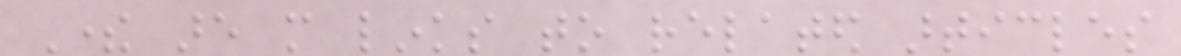There are more links to related articles
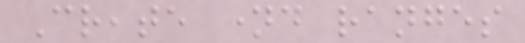Create named ranges
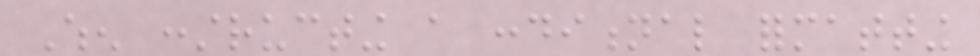When constructing a conditional formatting
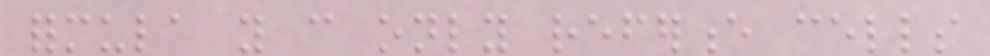formula you can only reference cells
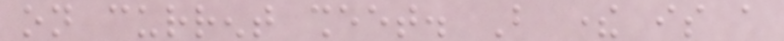on current sheet. But there is a
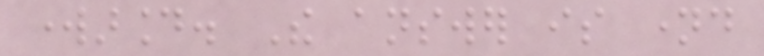workaround. The answer is named
